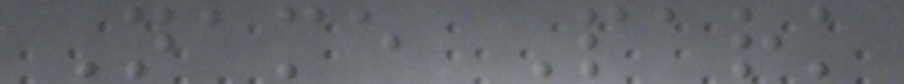Name Park
